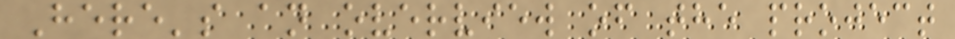Here's an overview of the project
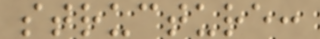structure:
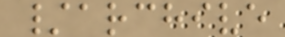/archive
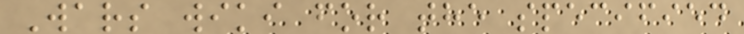Wars wiki for the specified
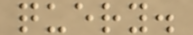query.
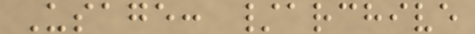Usage: /archive
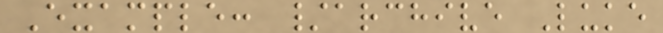Example: /archive Luke
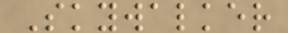Skywalker
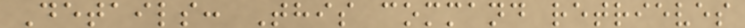Details: This command retrieves
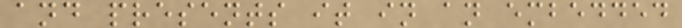and presents it in an embedded
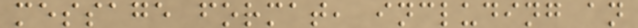message format, including an
